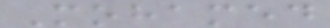Mohamed
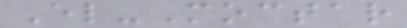El-Moctar
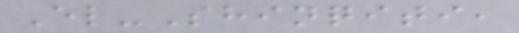El-Shinqiti,
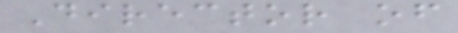Director of
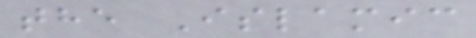the Islamic
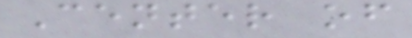Center of
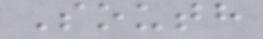South
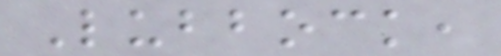Lubbock,
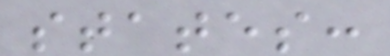states:
